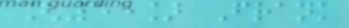[55] Frank
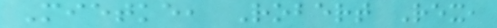Mietke, Robert Rex,
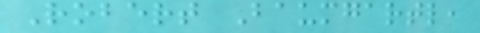Robert Baumgartl,
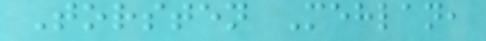Torsten Mehlan,
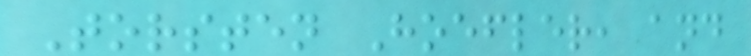Torsten Hoefler, and
